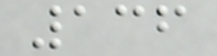136
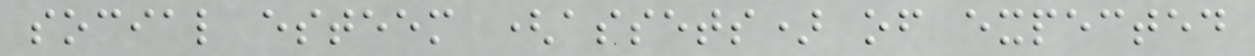social esteem (assets) of expected
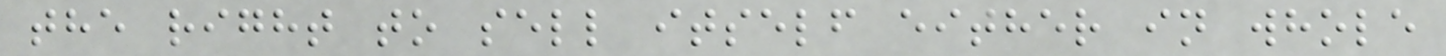the right to sell itself either in whole
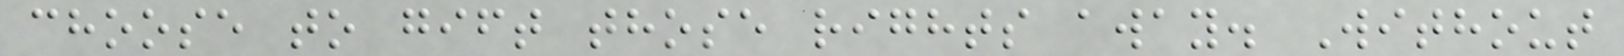choose to gift those rights away. Without
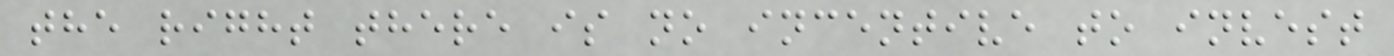the right there is no incentive to invest
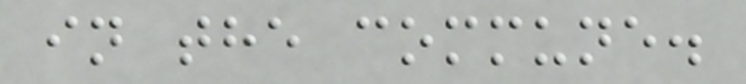in the commune.
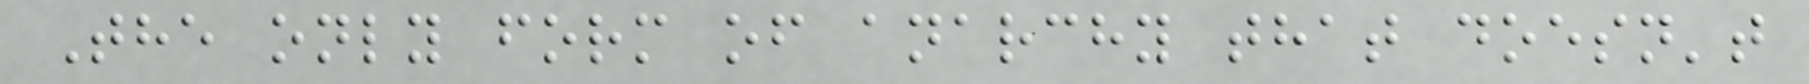The only form of anarchy that doesn't
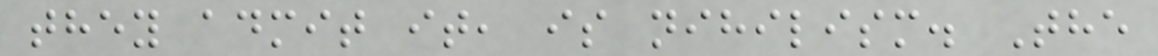they admit it, is nihilism. The
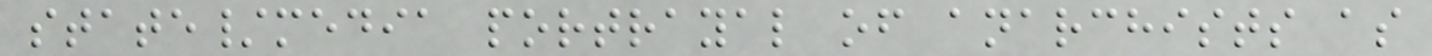state/media portrayal of anarchists as
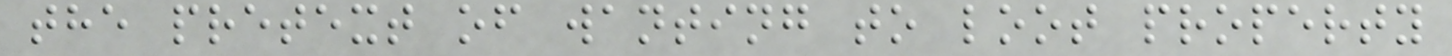the pretext of wanting to loot property
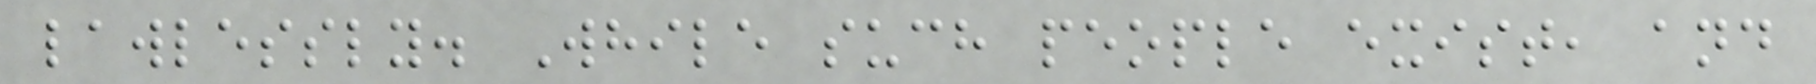lawlessly. While such people exist, and
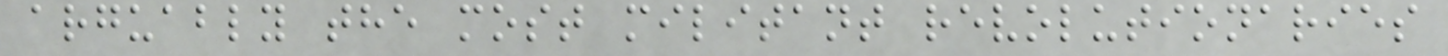arguably the most militant revolutionaries
